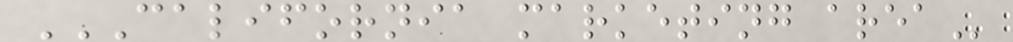CALIFORNIA MARKETING AREA
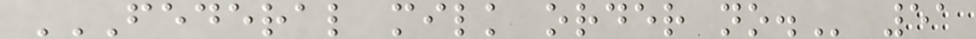FEDERAL MILK ORDER NO. 51
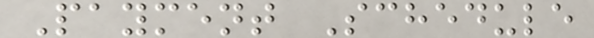Payment Schedule
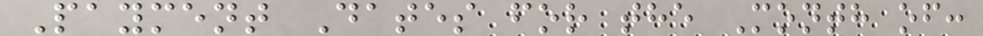Payment Dates for the Month of:
